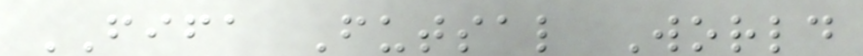FIFA Futsal World
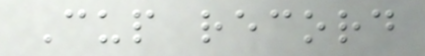Cup record
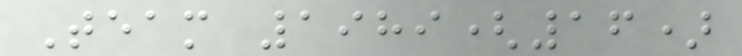Team 1989(16)
